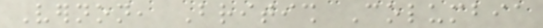Vernon, British Columbia
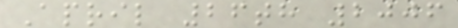April 26th 2006
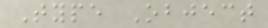Type Object
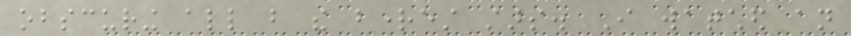obscuring all but the brightest stars. I watched an
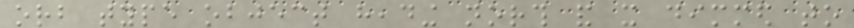orb type object heading north and it dimmed to
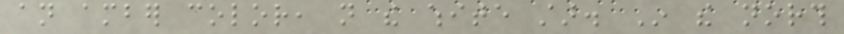an amber color, not the white star. In the north
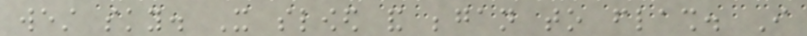west sky. It slowed and began to flash. I
